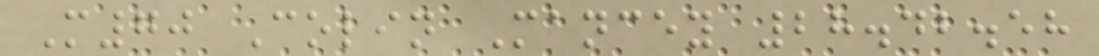M70 Colin Mancey 28.42.58
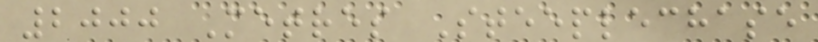2000 Metres Steeplechase
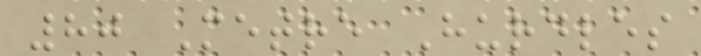80 Metre Hurdles
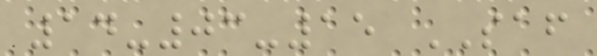14-03-15 SAF
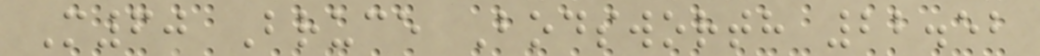M60 Bruce Bodsworth 22.52
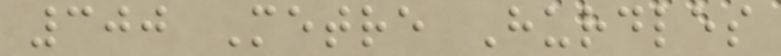300 Metre Hurdles
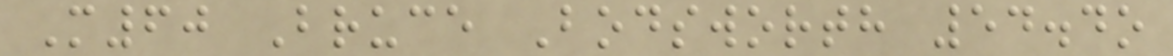M60 Bruce Bodsworth 54.4o
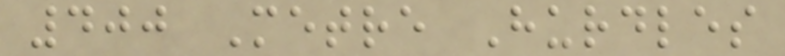400 Metre Hurdles
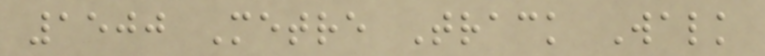1500 Metre Track Walk
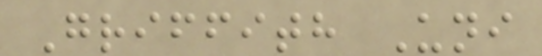Griffith Uni
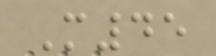M45
